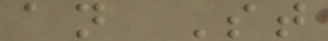an St
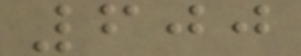600
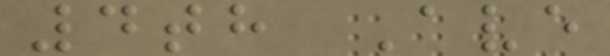4th Ave
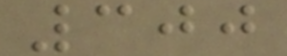300
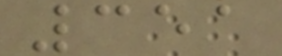351
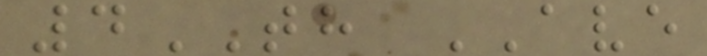4TH AVE
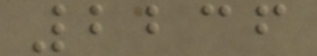2236
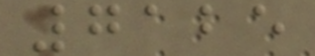7125
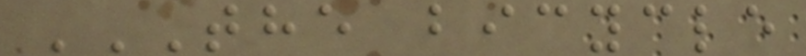THE BICYCLE
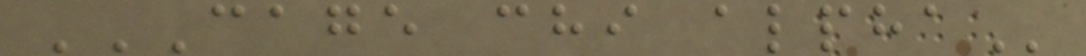CAGE CHI ALPHA
